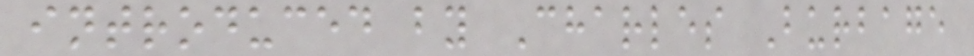introduced by Charles Burbage
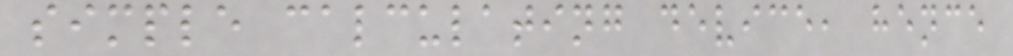simple calculating device, hence
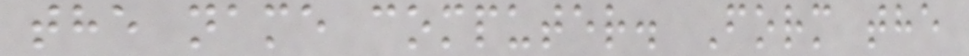the name computer. Form the
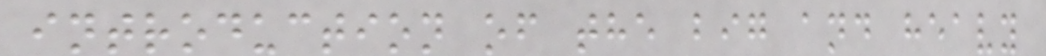introduction of the big and heavy
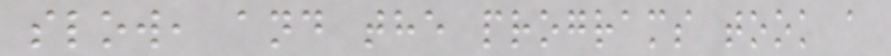slow, and the programs took a
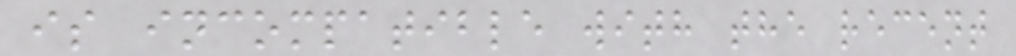is incompatible with the recent
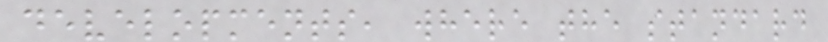developments, where the standard
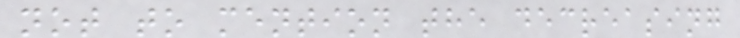not to mention the decreasing
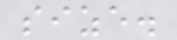size.
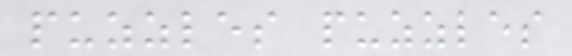puzzles puzzles
